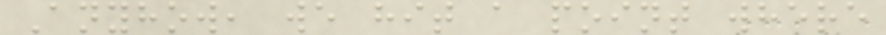Anyhow, we hit a point where
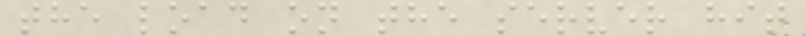the load on the server hit
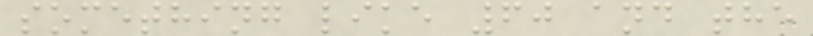something like 60 and the
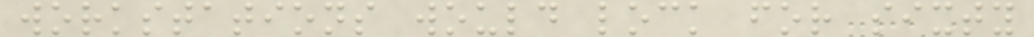workstations would lock for sixty
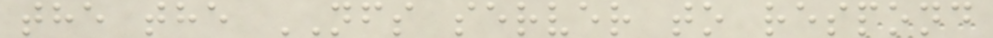the the NFS server to respond
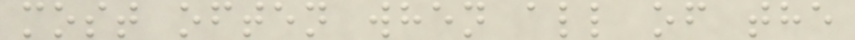most often when all of the
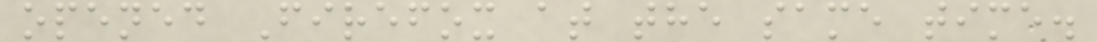opened Firefox at the same time.
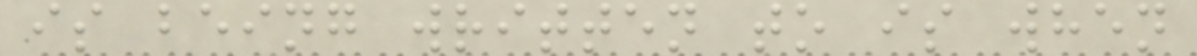is being written to is when
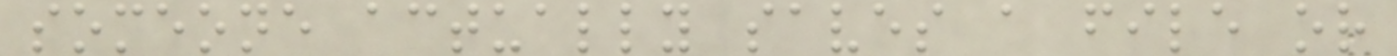someone actually saves a file or
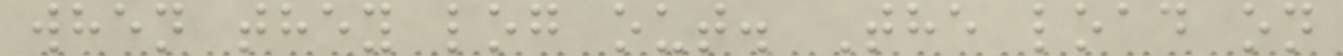when they log out. The load on
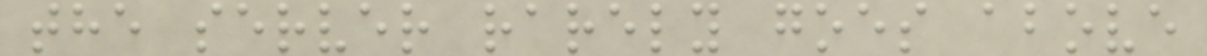the server rarely goes above
